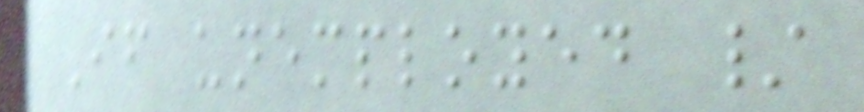If unemployed /
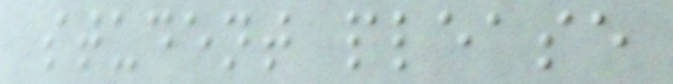student please
